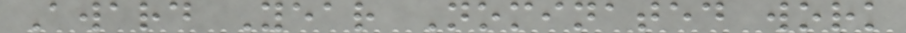Award Year Nominated work
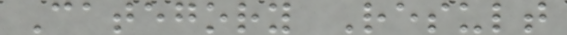Category Result
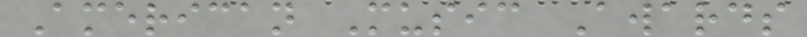American Music Awards
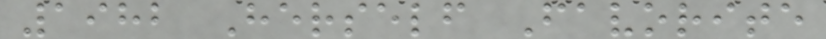1982 Herself Favorite
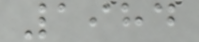1984
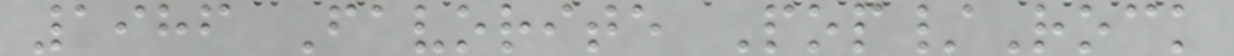1986 Favorite Pop/Rock
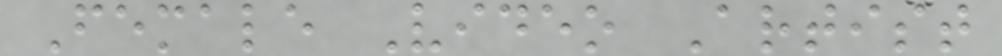Female Video Artist
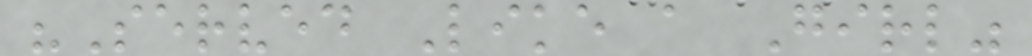"Served Like a Girl"
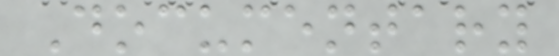Documentary
